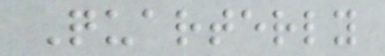Quarterly
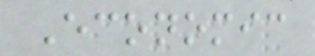Economic
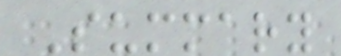Summary
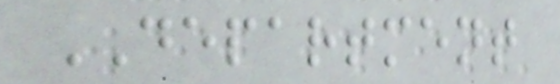DEPARTMENT
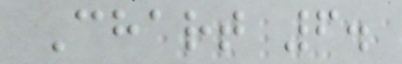Chart 6.
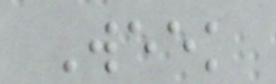Week
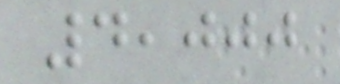4,000
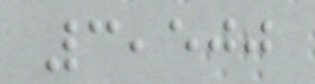3,500
